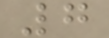7
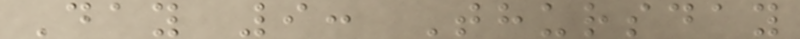Day 9: Thursday
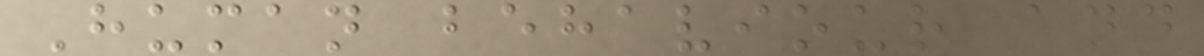Human behaviour and
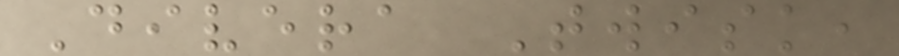Divera Twisk,
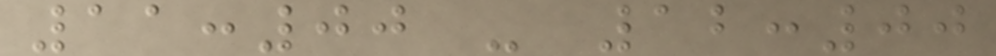11:00 - 12:00
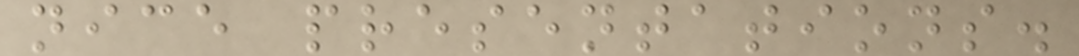nice presentations.
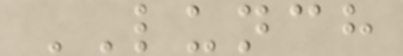LUNCH
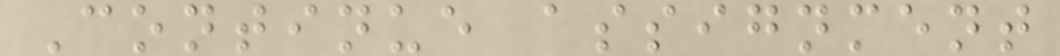Continue assignment
